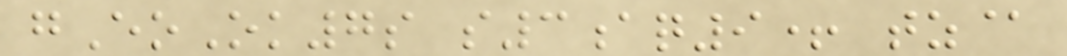gEoOk7s s3aq9+ tz@
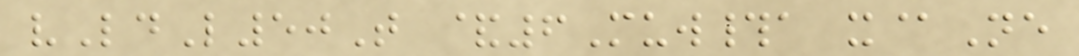vLdL50T &6Muw#a x@Ne
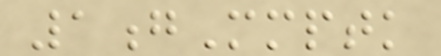1gMmptk
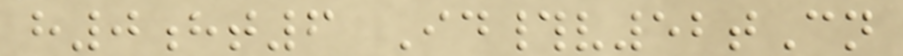h0ht6 Id#v52tCn
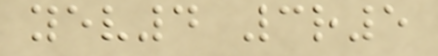yev4 3r5
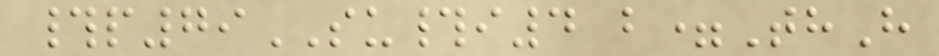#p79SU#i4 b=ThH
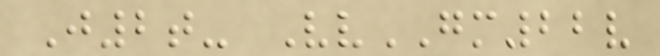J2t- VvGM22v
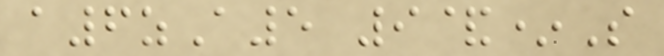a6zA5 9&*S
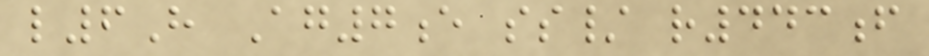l6H Ag7e ss/ r443f
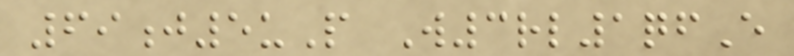69j5uP W3rl1qfE
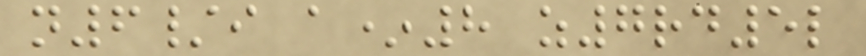n6/i a*8 z7rd5l
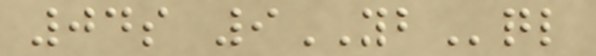04s 9YBql
